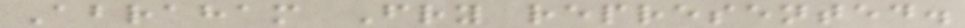Abraham Fry represented.
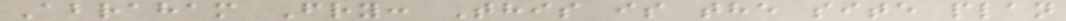Abraham Fry: This is the site plan
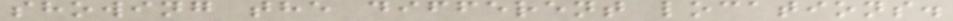showing the different locations.
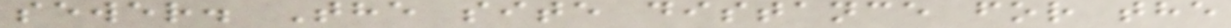sewer. The site distance for the
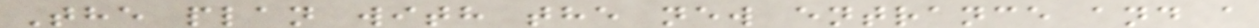The plan with the new entrance and a
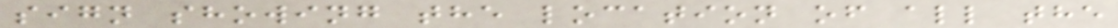sign showing the location of all the
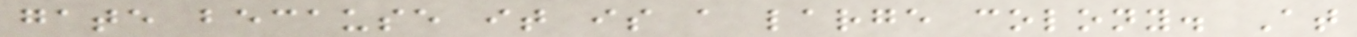gate because it is a large colony. At
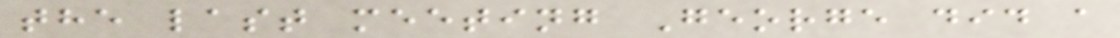the last meeting George did a
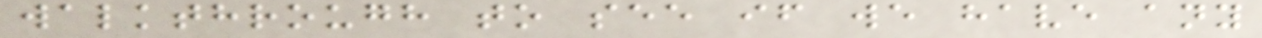walkthrough to see if we have any
